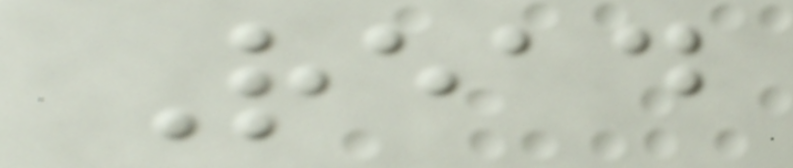Read
